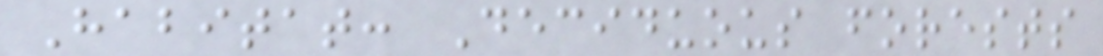Habitat: Deciduous forests
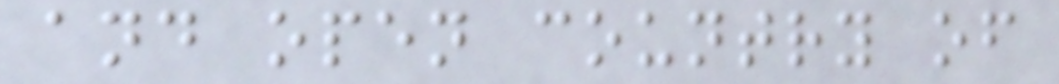and open country of
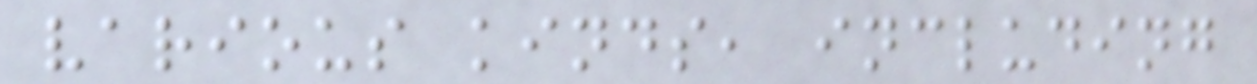various kinds, including
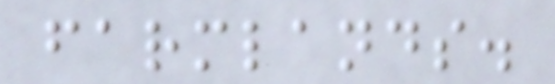farmlands.
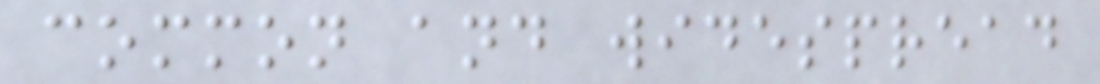common and widespread
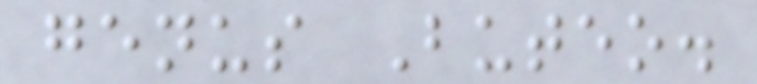genus Buteo.
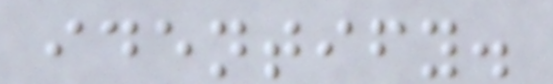identify.
